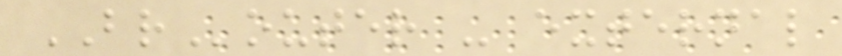BRouter - external
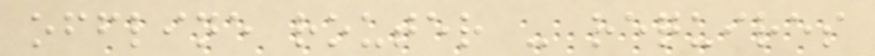offline router - requires
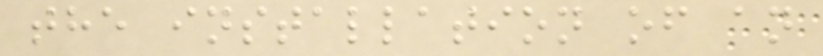the installation of an
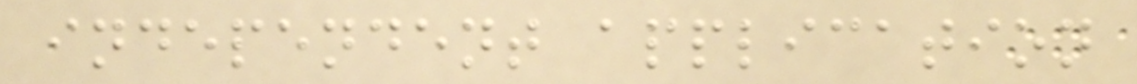independent application
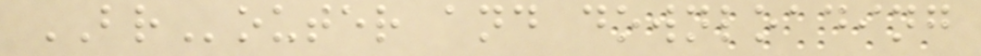BRouter and downloading
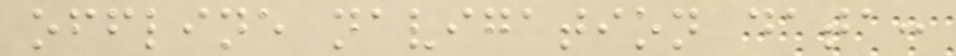offline navigation data:
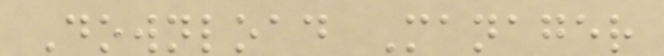Download Manager
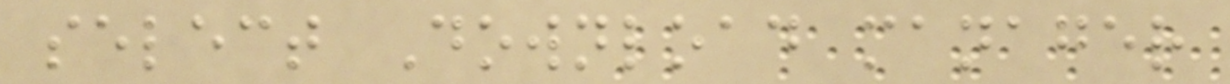select Download manager
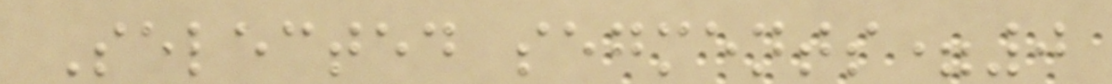Selected segments=0
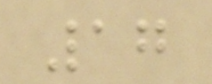17
